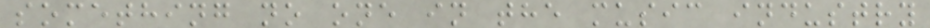something no one in the music industry
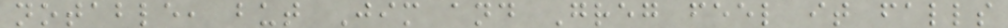notable, but Jim and Greg feel it falls
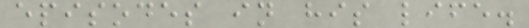episodes in his life.
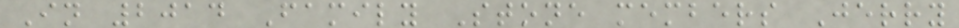In 2014 Family Stone members Jerry
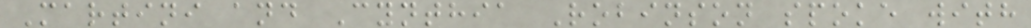Martini and Cynthia Robinson spoke with
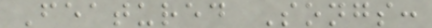Featured Songs:
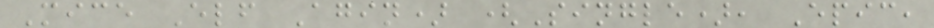Mice Elf Agin) (Single), Epic,
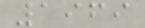1969
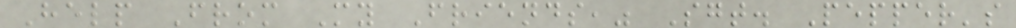Help From My Friends," Sgt. Pepper's
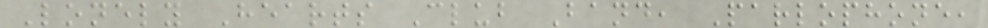Lonely Hearts Club Band, Parlophone,
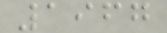1967
